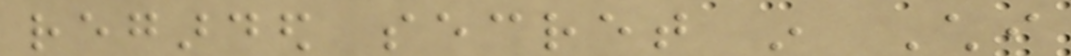regarded secret in Chi
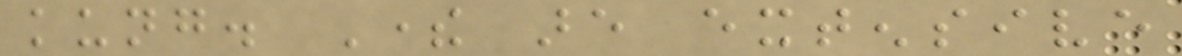kung. There are extensive
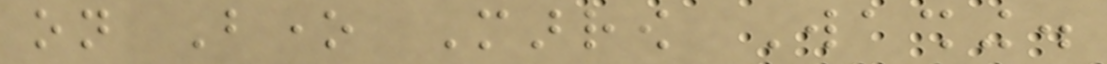on Bone Marrow Washing.
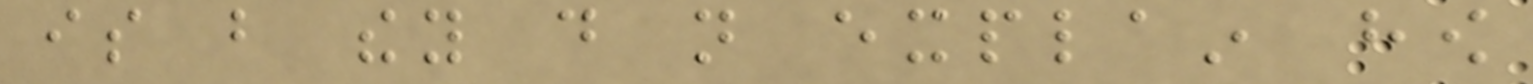is but they do not explain how
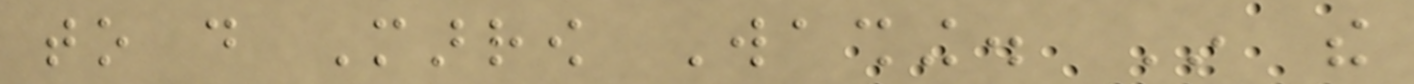to do Marrow Washing. In the
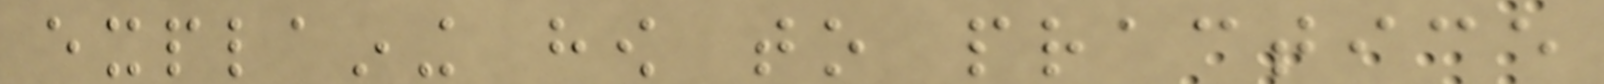explaining how to practice
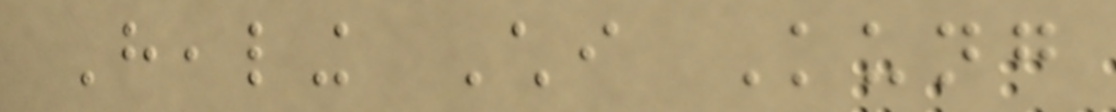Healing Chi Kung
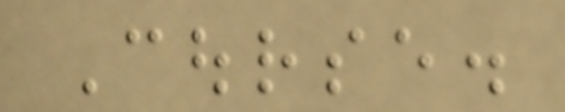Course.
